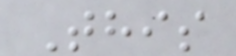This
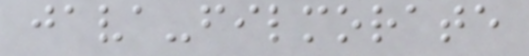java-filmorate
